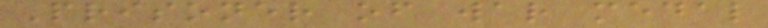Prisoner of war medal
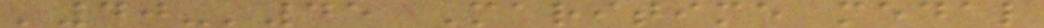'40-'45 Maritime medal
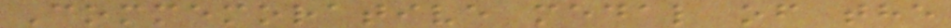Commemorative medal of the
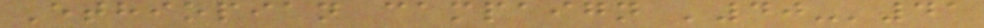Ethiopian campaign '40-'41
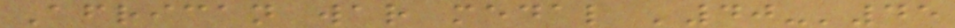African war medal '40-'45
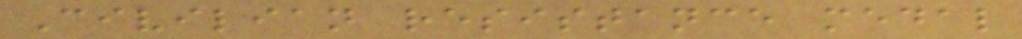Civilian resistance medal
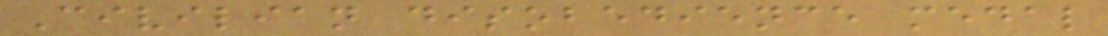Civilian disobedience medal
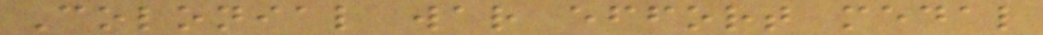Colonial war effort medal
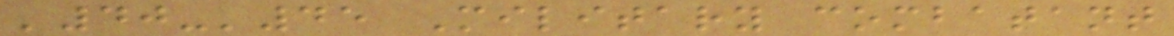'40-'45 Military combatant
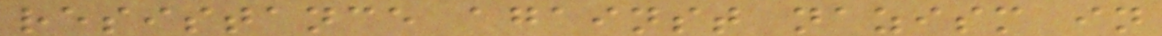resistance against nazism in
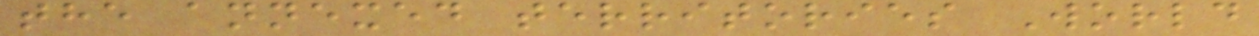the annexed territories World
